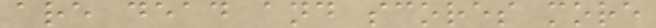are dead and scores more
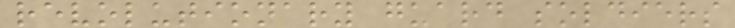revolutionary guard soldiers
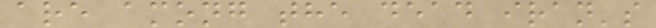are among the dead iran's
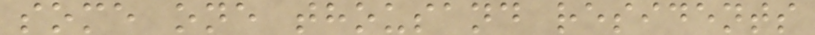some one thousand residents
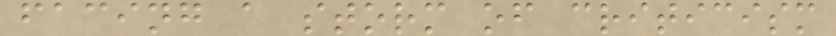facing a storm of criticism
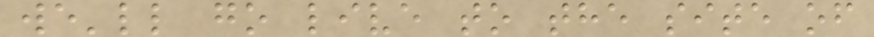we'll go live to the site of
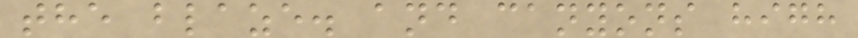the blaze. and canyons high
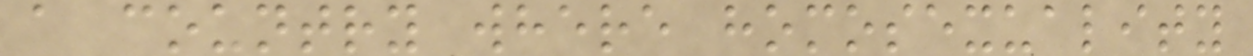a country where homosexuality
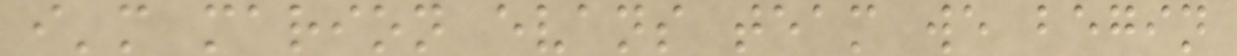i'm marion evans team we begin
